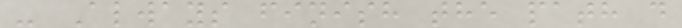- Always finish the path d
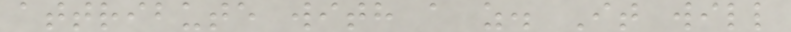attribute with a z. It will
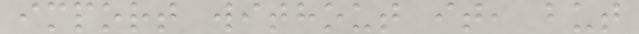import without it, but
